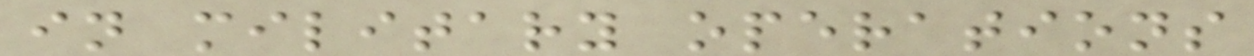in military operations
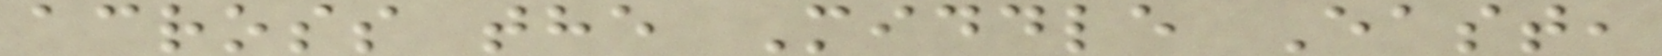across the Middle East,
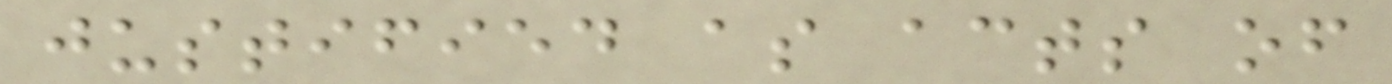justified as acts of
